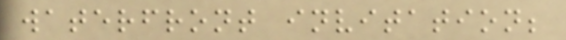waterfront invitation;
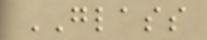GLASS
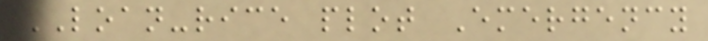LOAN-rice plot Emergency
